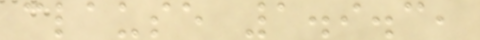clause 1.9.3,
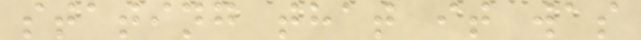stating that it was
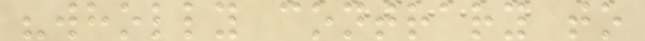"wholly contrary to
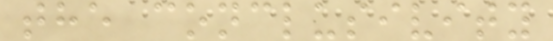the conclusivity
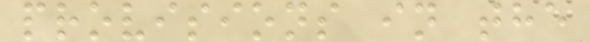provisions in the
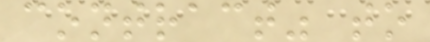contract" to
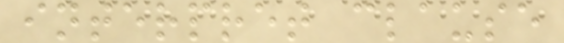interpret clause
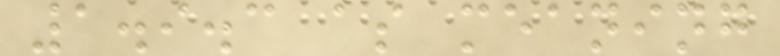1.9.3 as meaning
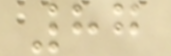87
